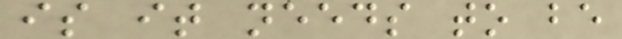is it needs to be
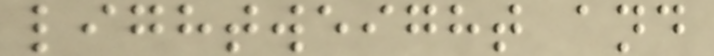lightweight and
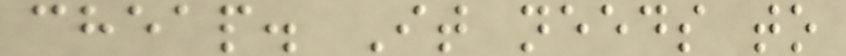cheap. It needs to
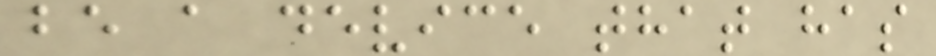be a device that has
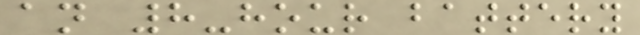an 8-hour battery
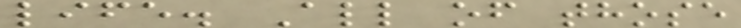life. All of those
